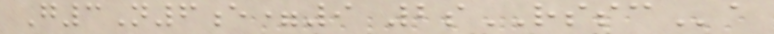G3N6e=9 2sRSSCa
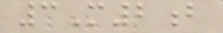3M2b
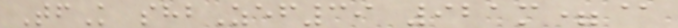TfK shbZef39 921m=@
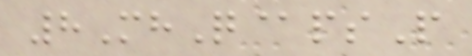8MhQ@psP
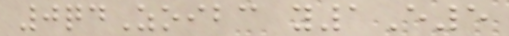0qdZoibc y1E5
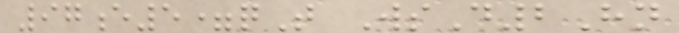97e5=qT WsD2Hn
